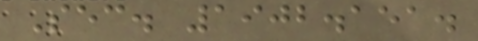Sec. 1902.151.
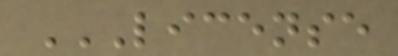LICENSE
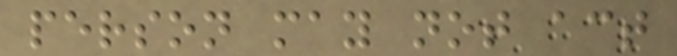person may not act
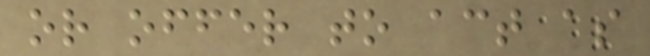or offer to act as
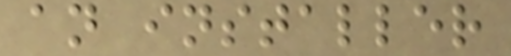an installer
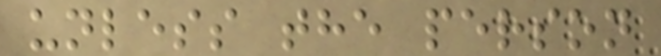unless the person
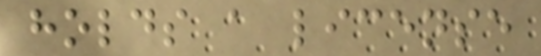holds a license
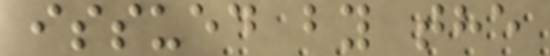issued by the
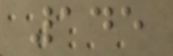145
